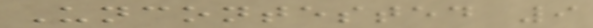Uncontested 9
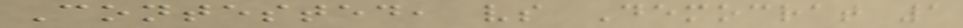Contested, vs Democrat 1
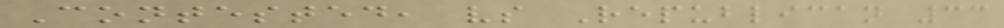Contested, vs Republican 33
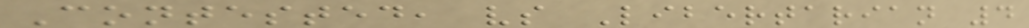Contested, vs Libertarian 4
